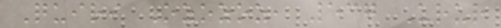Quiri Ozozoz, 537 Urur
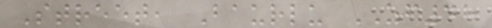Street, Baurlu ZF48
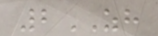2ZH
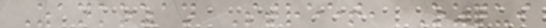Zankozan Street, Ozqui
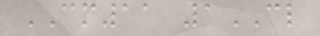CM11 1CL
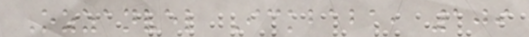Ozzanvel Ickbaba, 109
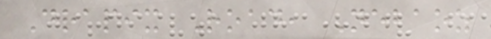Drapix Road, Nebaoz
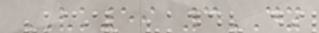VK59 3DY
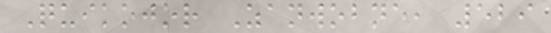Quikojor Zanwobne, 529
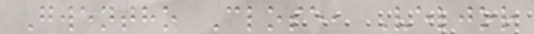Gwentho Close, Veljor
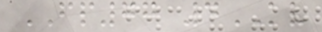FP77 4KV
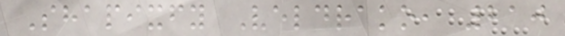Shapixfy Veldrako, 210
